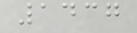1437
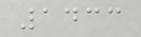1433
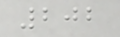202
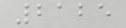2125
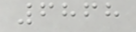6868
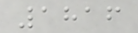1816
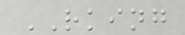RKING
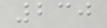230
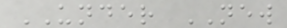UNDER NEW
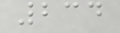234
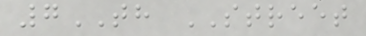7TH STREET
